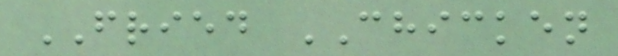FRIED CHICKEN
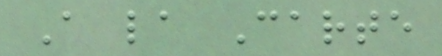A la Carte
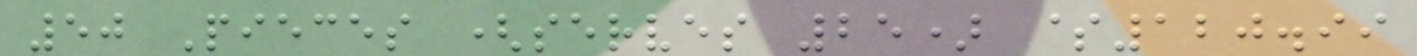50 Pieces (serves 25) $120.99
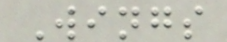Wings
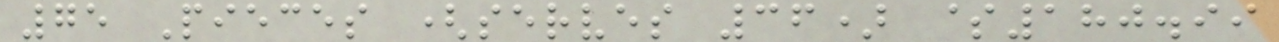75 Pieces (serves 36) $180.99
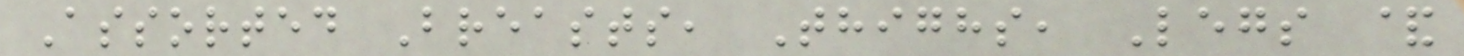Assorted Breasts, Thighs, Legs &
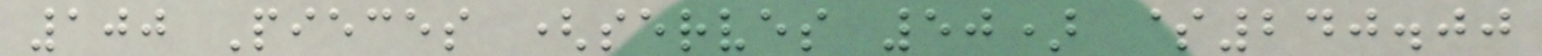100 Pieces (serves 50) $240.00
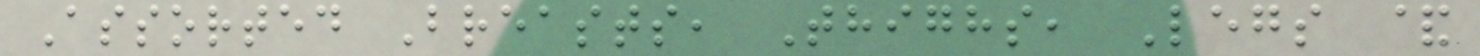Assorted Breasts, Thighs, Legs &
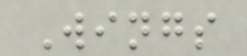Wings
